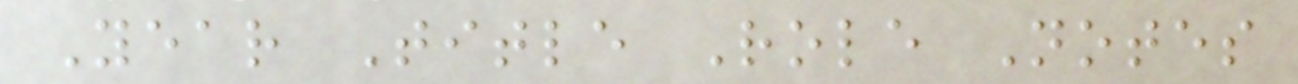Year Title Role Notes
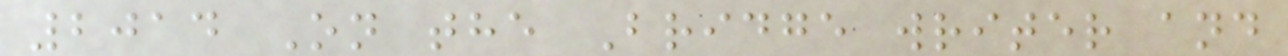2014 On the Bridge writer and
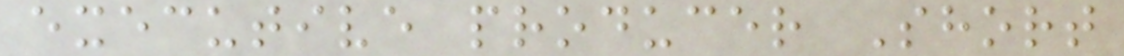executive producer Short
